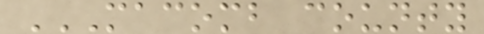MACOMB COUNTY
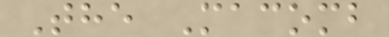The Macomb
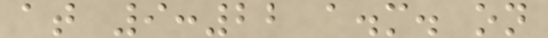at 9:22 a.m. on
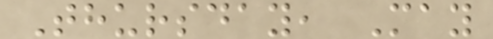Thursday, May
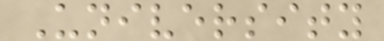University
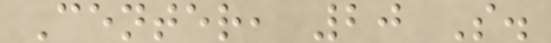Center, 20 S.
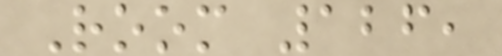Room 126,
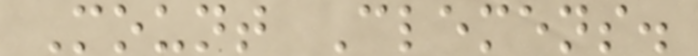Mount Clemens.
